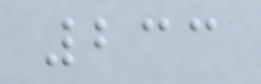233
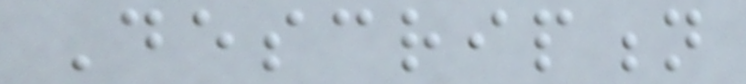Description
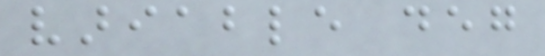variable deg
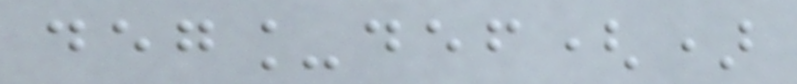deg_def()
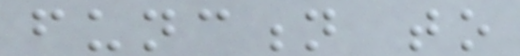function to
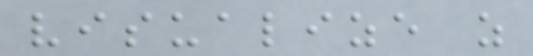visualize as
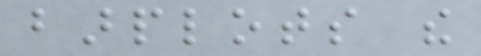barplots the
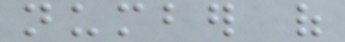number of
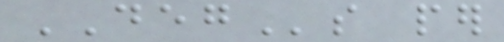DEGs per
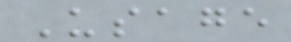Usage
